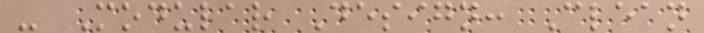- Modular Design: Clean
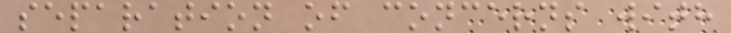separation of concerns with
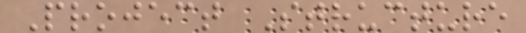Project Structure
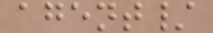agent/
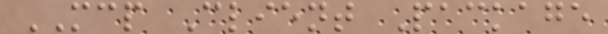MCP Client Package
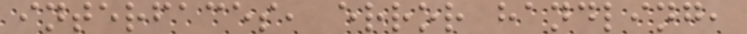interfaces, error handling,
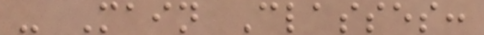- Main Classes:
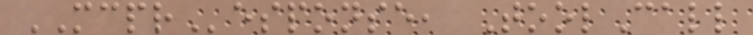MCPResponse, ToolCall
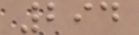294
